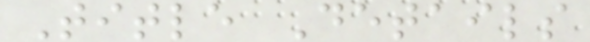Title Details
